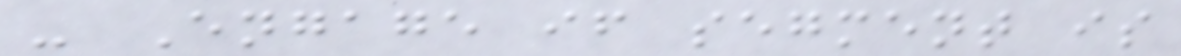- Engage if segment is
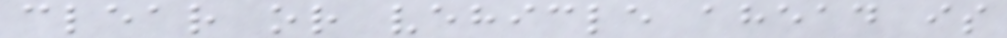clear or vehicle ahead is
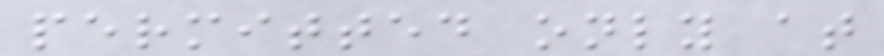permitted only at
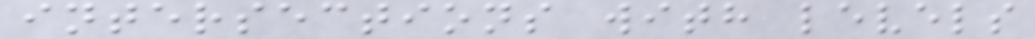intersections with levels
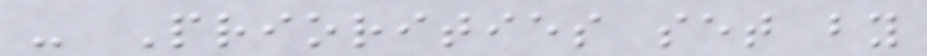- Priorities set by
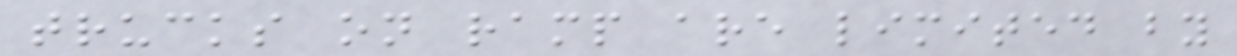trucks on ramp are limited by
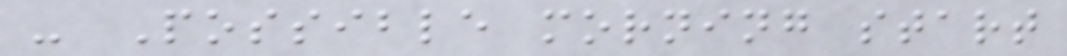- Possible morning start
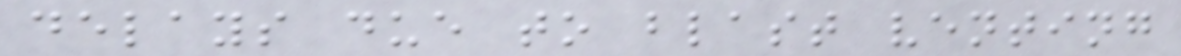delays due to blast venting
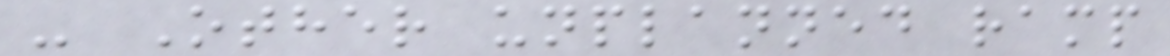- Other unplanned ramp
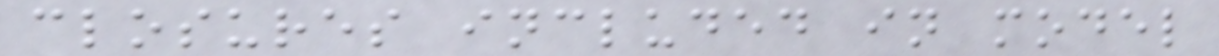closures included in model
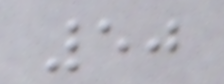50
